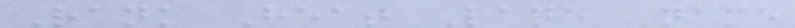Rank Heat Lane Name
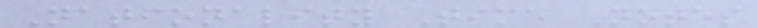Nationality Time Notes
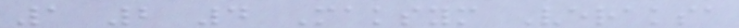1 2 4 Maksym Veraksa
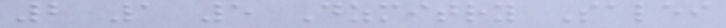2 1 5 Dzmitry Salei
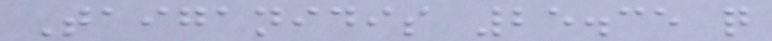Taiganidis 25.35 q
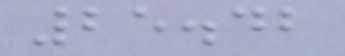25.42
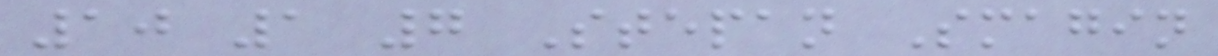10 1 7 Stepan Smagin
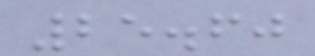25.60
